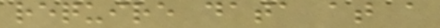require data at a
